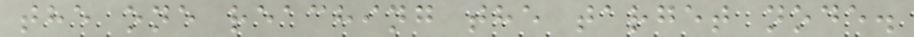the one reaching the target node.
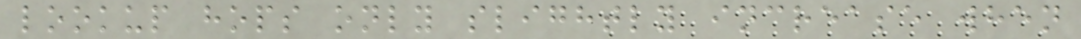lookup hops only slightly increase when
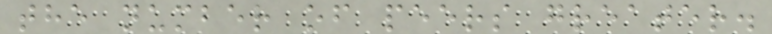the number of peers greater.
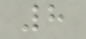8
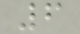6
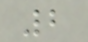2
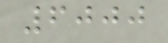6000
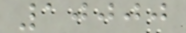10000
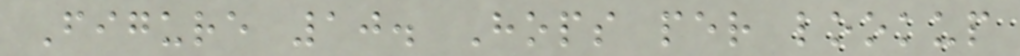Figure 10. Hops per lookup
